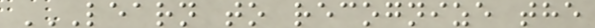LEARN TO RECOGNIZE THE
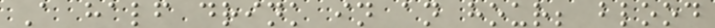A half drink in an hour; blood
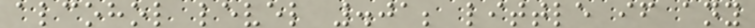alcohol level .01; little if any
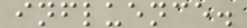influence.
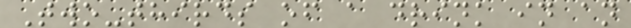Two-thirds of a drink in an
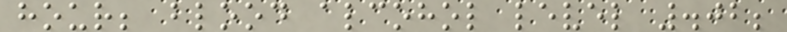hour; blood alcohol level .02;
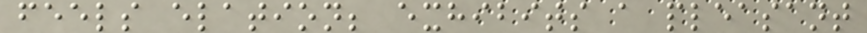feels elation; exhibits a pleasant
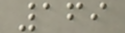169
